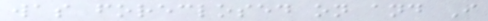was foreclosed on and I
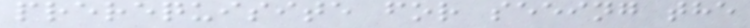prerequisite for seeing the
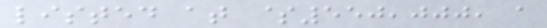listed at $550,000, a
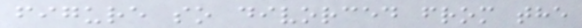figure so divorced from the
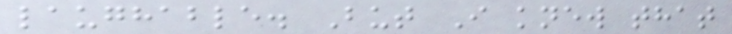laughable. But I knew that
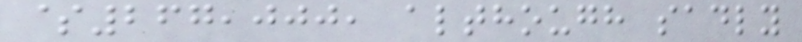$267,000, although sadly
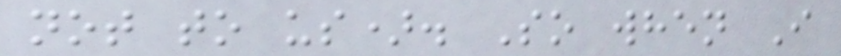not to us). So when I
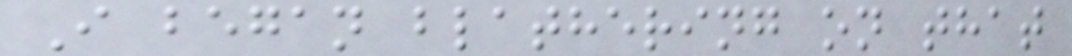I began blathering on that
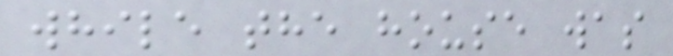while the house was
